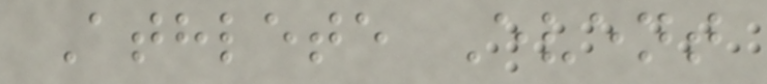Athlete Event
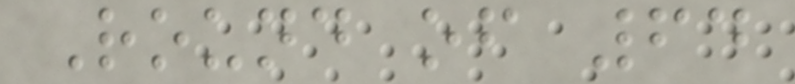Round of 64
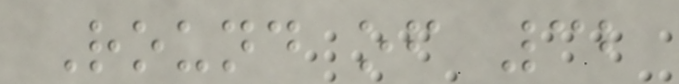Round of 32
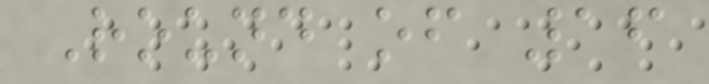Round of 16
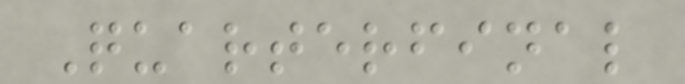Quarterfinal
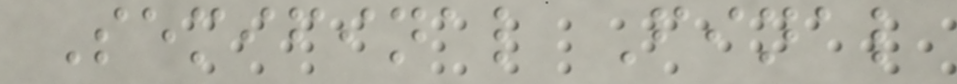Semifinal Final
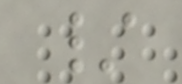/
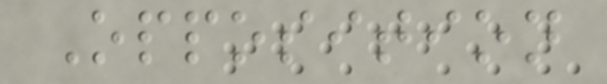Opposition
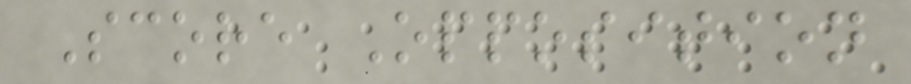Score Opposition
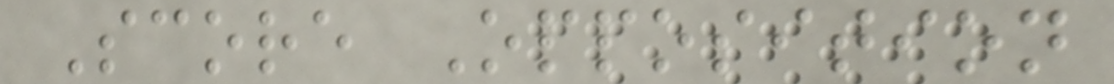Score Opposition
